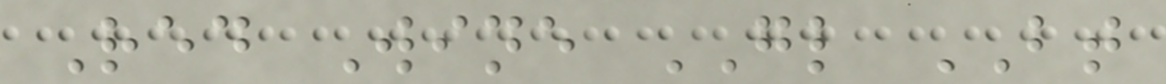Red Wine GL BT
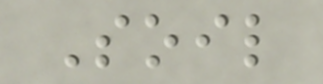Soil
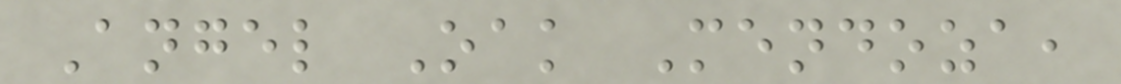Angel Oak Mendoza,
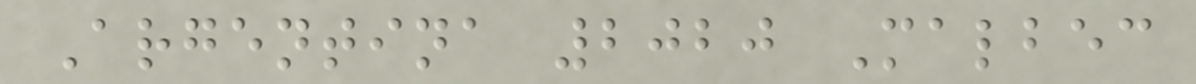Argentina 2020 Malbec
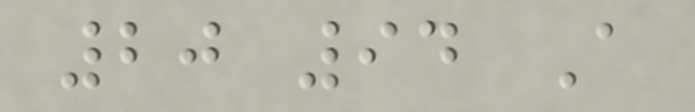20 94 A
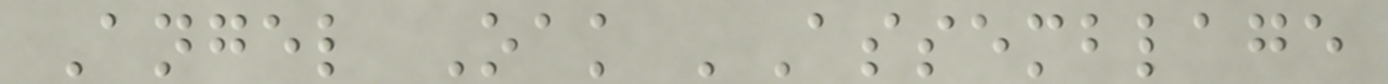Angel Oak 'Assemblage
